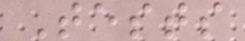Tests
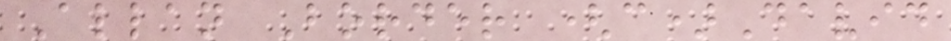Allan Border (c)David
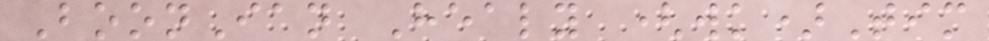BoonIan Healy (wk)Tim
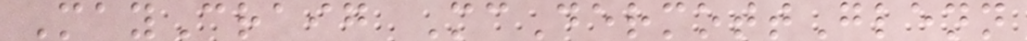MayCraig McDermottGlenn
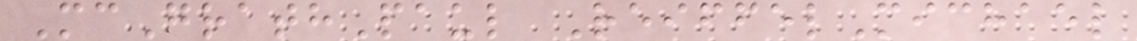McGrathPaul ReiffelMichael
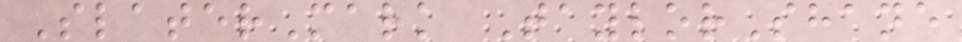SlaterMark TaylorShane
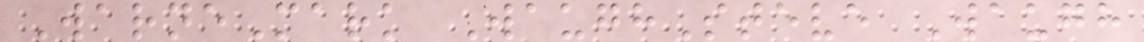WarneMark WaughSteve Waugh
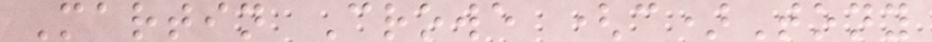Martin Crowe (c)Tony
